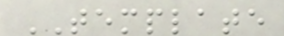TEMPLATE
